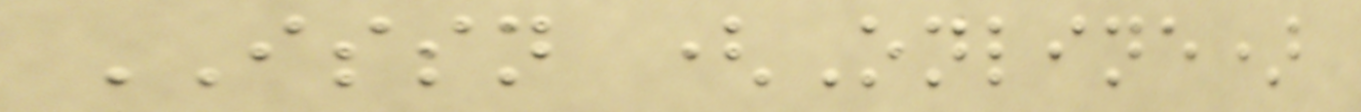ISSN (Online)
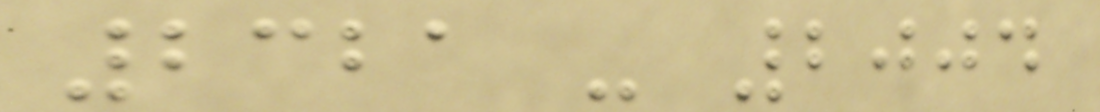2321 - 2004
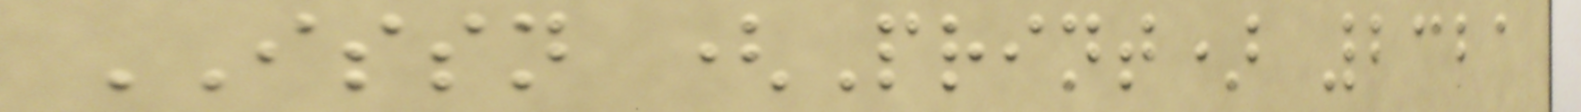ISSN (Print) 2321
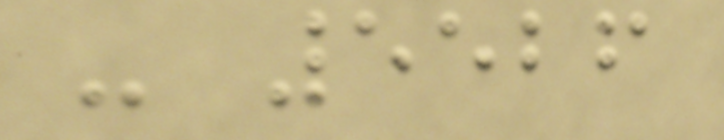- 5526
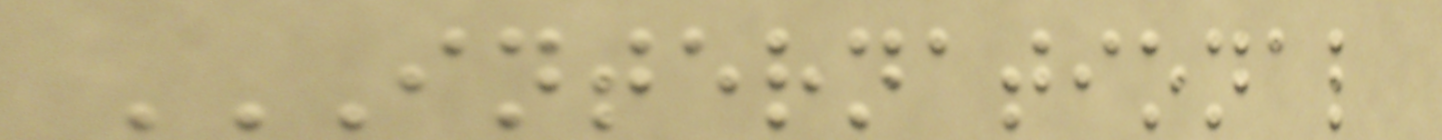INTERNATIONAL
